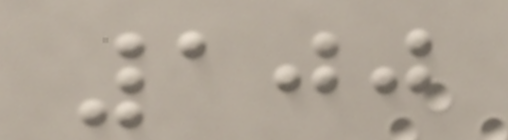100
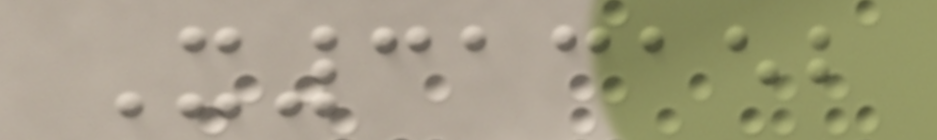X313152
